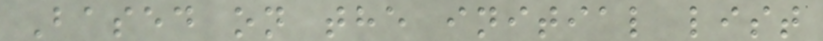Based on the initial list
